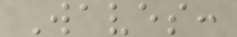Waves:
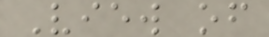View of
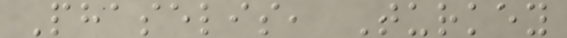Phaselis, Turkey
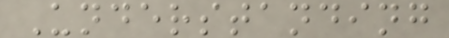Understanding
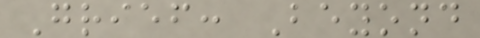Grief: Beyond
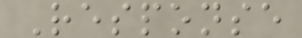Response
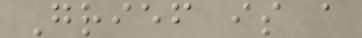Grief is a
